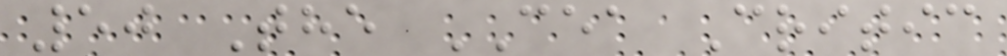50 The CEA Critic
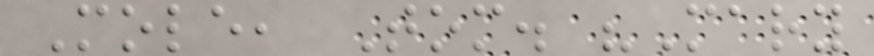Mole, Tom. "Mary
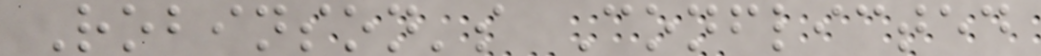Robinson's Conflicted
